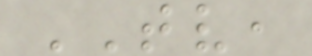TV,
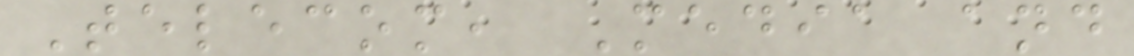Telecom, Media and
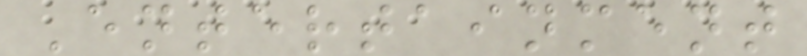Entertainment
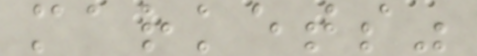markets"
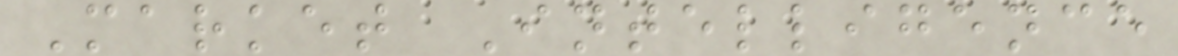Market Intelligence
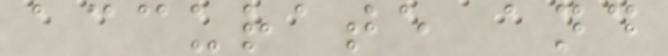accurate and
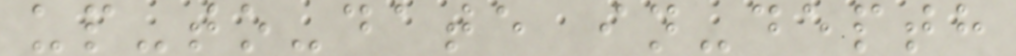up-to-date in-depth
